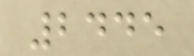2445
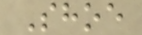Shoe
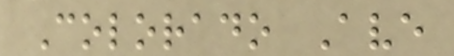Colorado Ave
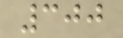300
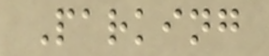Parking
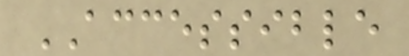ACCESSIBLE
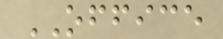OFFICE
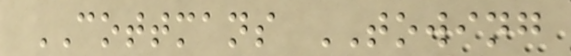COTTMANS TOWING
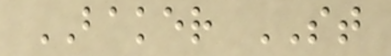BAKER ST
